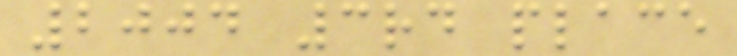2004 3rd place
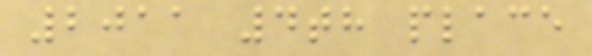2011 4th place
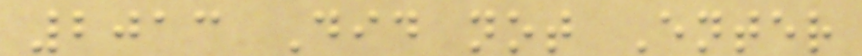2013 Did not Enter
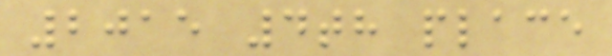2015 4th place
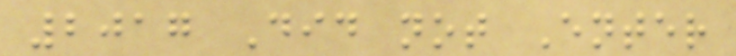2017 Did not Enter
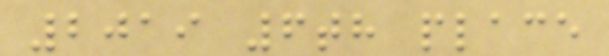2019 6th place
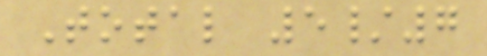Total 5/7
